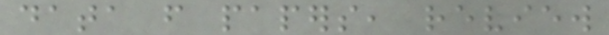data from papers, review
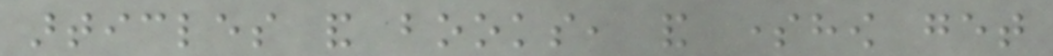articles and books, and somehow get
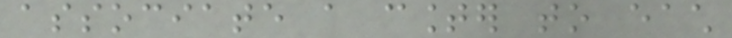associate a counter to each
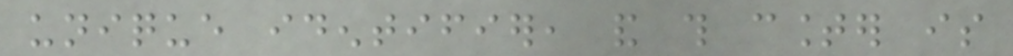unique identifier, and this counter is
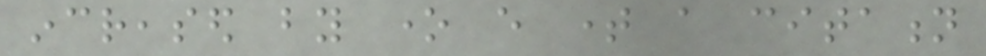increased by one every time a citation
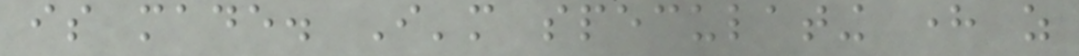is made. I'm speculating here as
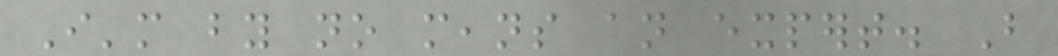I'm by no means an expert. But
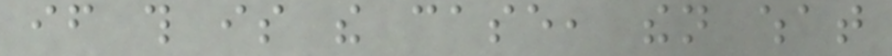if this is the case, then what
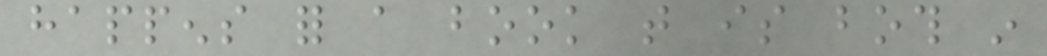happens for a book that is both in
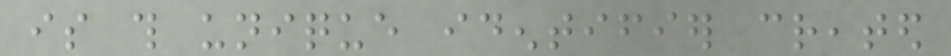is this unique identifier created
